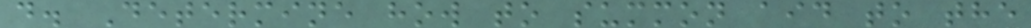d. Determine how to summon aid to the
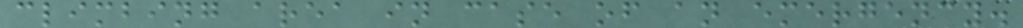climbing area in case of an emergency.
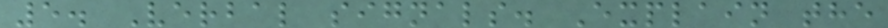5. Verbal signals. Explain the
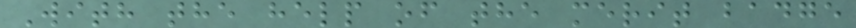With the help of the merit badge
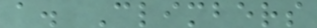a. Climbers
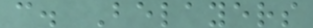c. Belayers
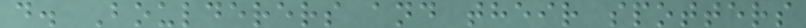d. Boulderers and their spotters
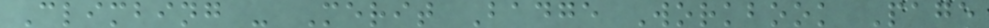Climbing - Merit Badge Workbook Page
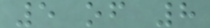5 of 8
